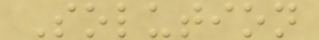Solution
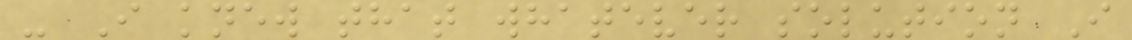- I knew that whatever solution I
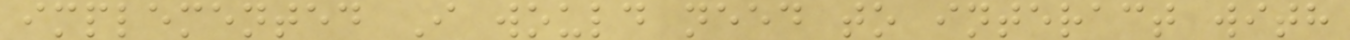implemented I would need to interact with
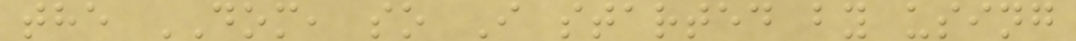the DOM, so I started by using
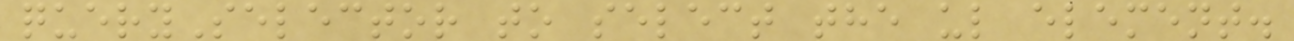querySelector to select the ul element.
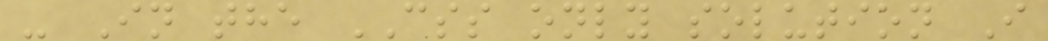- In the CSS only solution I
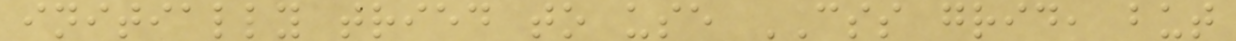initially tried to use CSS grid, but
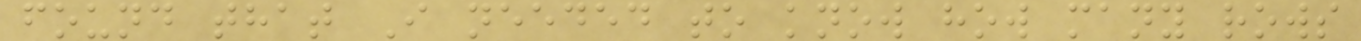found that I needed to know how many rows
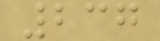237
